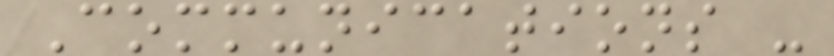Communications -
